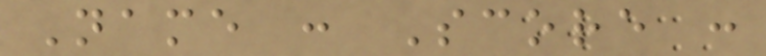Name : Score :
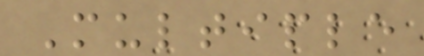Multiple
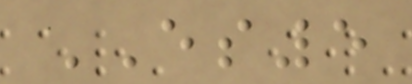ES5
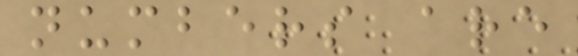numbers are
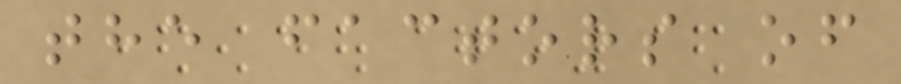the factors of
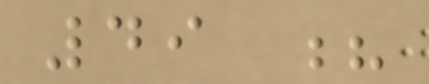49 ?
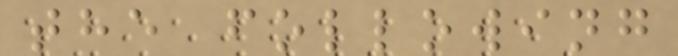the following
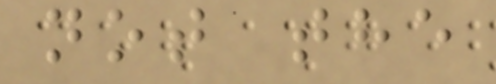not the
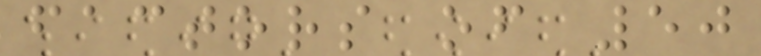factors of 50
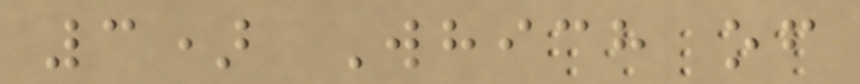3) Which of
